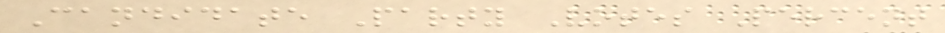Candidate Party Votes Percent
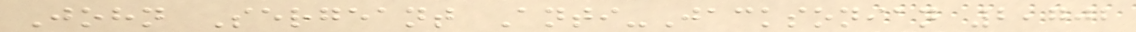John Sergeant Anti-Jacksonian 2,702
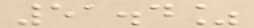51.4%
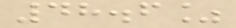48.6%
